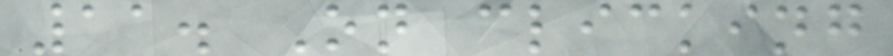11. On clicking
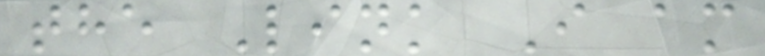the Link I am
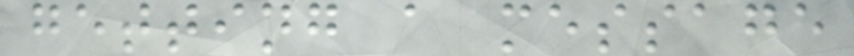getting a message
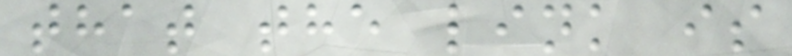that the link is
